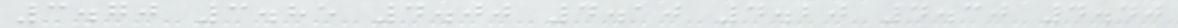3.70 3.85 4.00 4.10 4.20 4.30 4.40
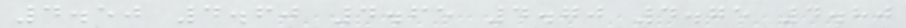4.50 4.60 4.65 4.70 4.75 4.80
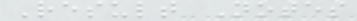Result Notes
